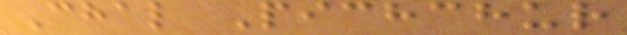Chal Pichchur
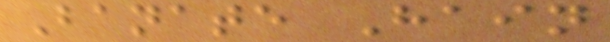Banate Hain
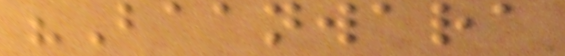"Baanwara
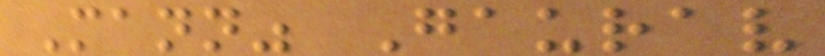Mann" Gaurav
